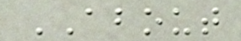ABOUT
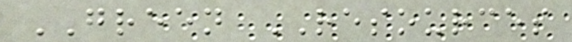GREEN RESOURCES
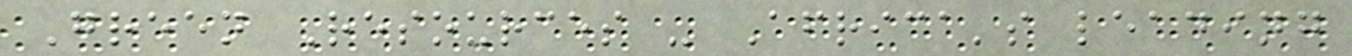Green Resources - Africa's leading
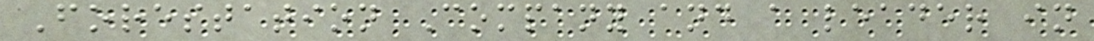Forestation Company and a leader in
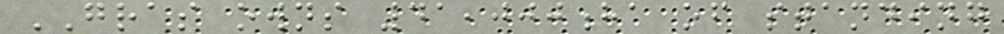GRAS owns 41,000ha of standing
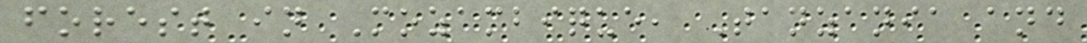forest in Mozambique, Tanzania and
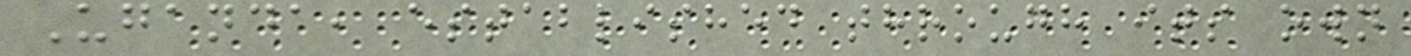Uganda, established through its own
